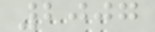2007
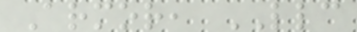Armor, LLC
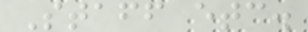Staff etc.
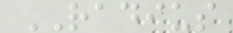RADIUS
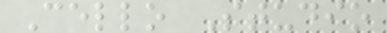Cello Studio
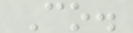Co.
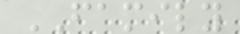FAMILY
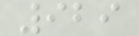929
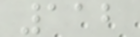112
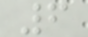6
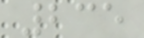235
